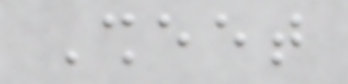Sheet
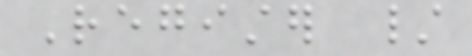Register /
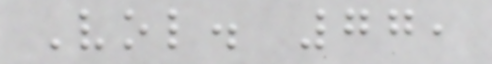Vol. 77,
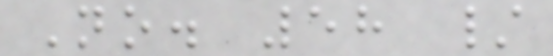No. 58 /
